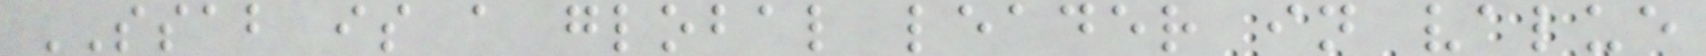SSAB is a global leader in value
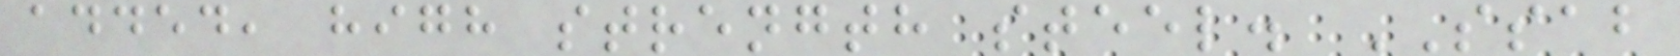added, high strength steel. SSAB
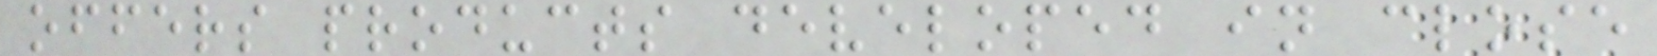offers products developed in close
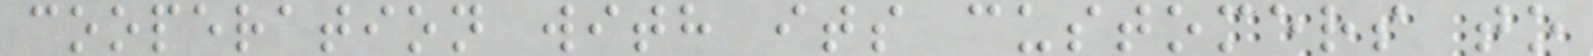cooperation with its customers to
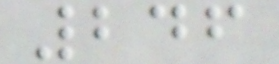246
